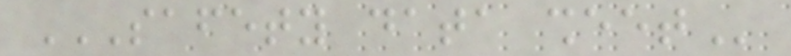SAFETY DATA SHEET
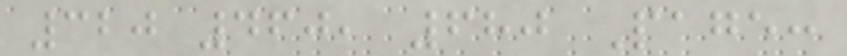320 460, 680 Page:
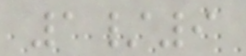1/9
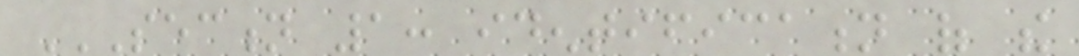SECTION 1: IDENTIFICATION OF THE
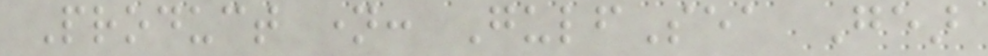Product name: GulfSea Gear
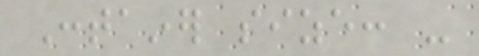Container size: -
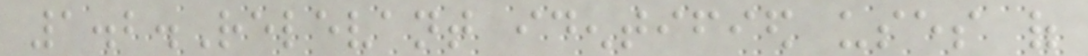1.2.Relevant identified uses of
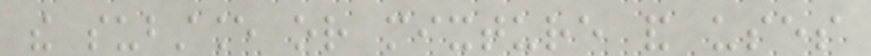the substance or mixture and uses
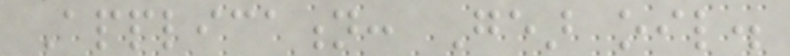Application: Gear oil.
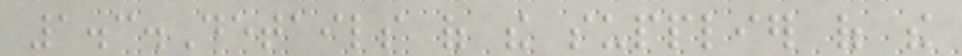1.3.Details of the supplier of the
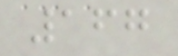167
